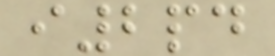i2pd
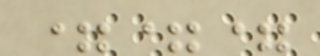===
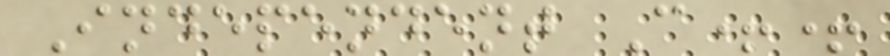Independent C++
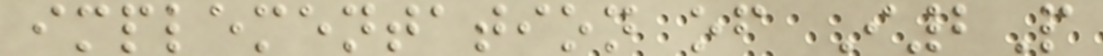implementation of I2P
